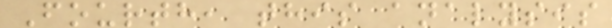Fourth, this analysis
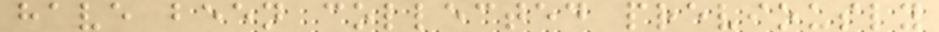have been collected previously
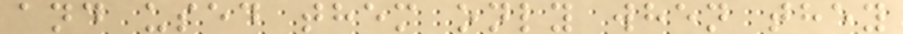and used them only when they
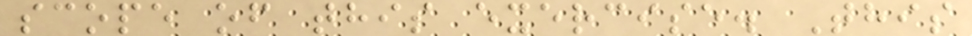scope of this exercise. This
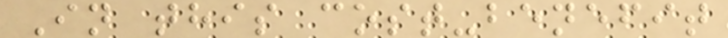In this cost-benefit
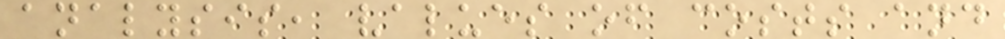analysis, values of costs and
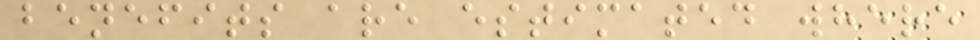benefits are estimated where
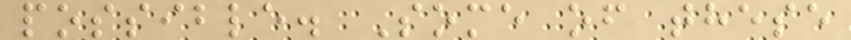possible. Some of these
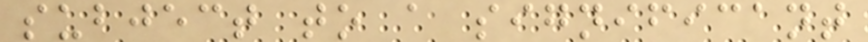subject to a significant
